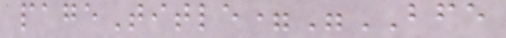pageTitle="BFE
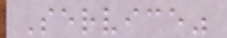Service"
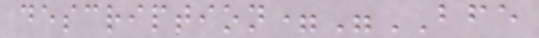description="BFE
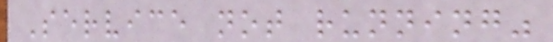Service not running"
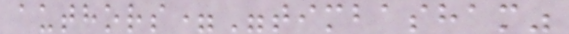authors="timbasham"
